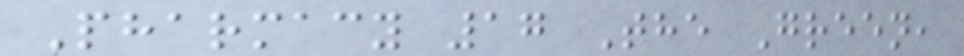Pharmacy 17 The Green,
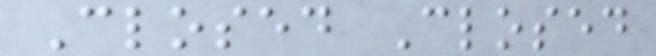Closed Closed
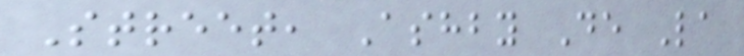Street, Ashby De La
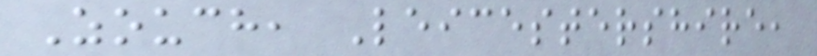Zouch, Leicestershire,
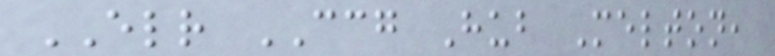ELR CCG Hub Melton,
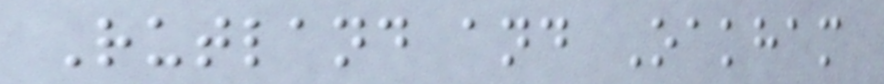Rutland and Oakham
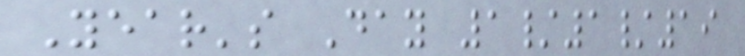Year's Day 1/1/19
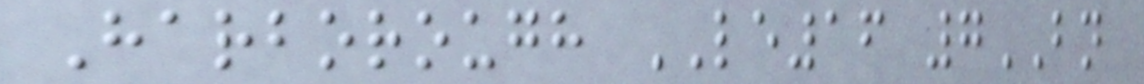Harborough LE16 7BN
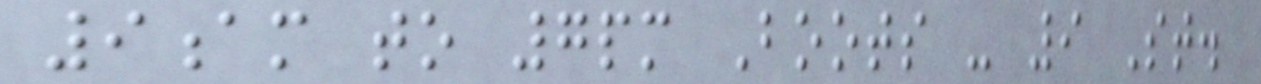9am to 7pm Boots - 9 St.
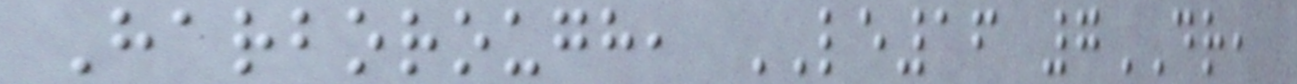Harborough, LE16 7DR,
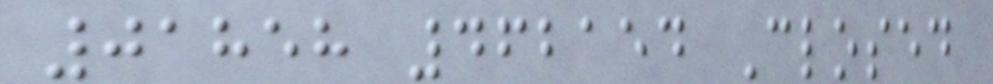01858 462154 Closed
